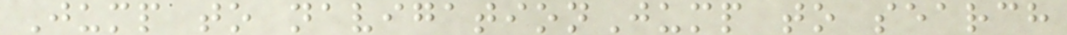Jump to navigationJump to search
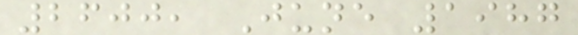2600, June 1987
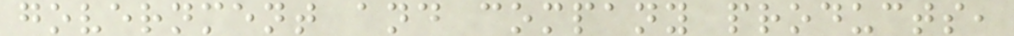government and company products,
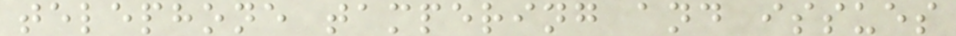telephone tampering and issues
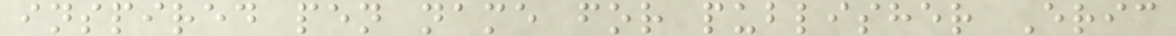inspired pen name for publisher Eric
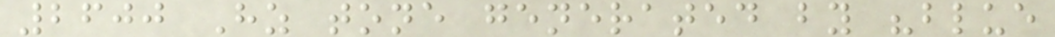2600 Hz tone generated by "blue
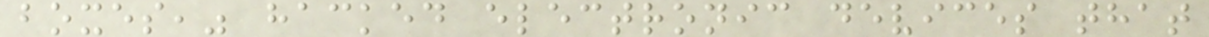boxes," hacked electronic devices that
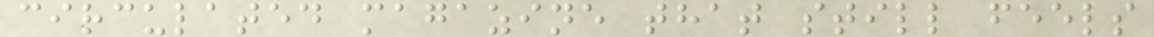circulated magazine that still feels
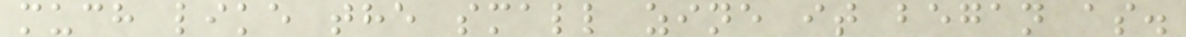much like the small zine it began as.
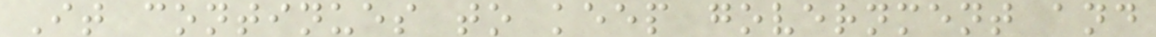It continues to keep government and
